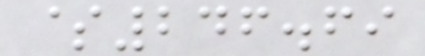$246.69
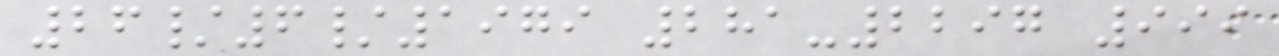26/6/1979 281-2297 999
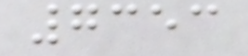7353
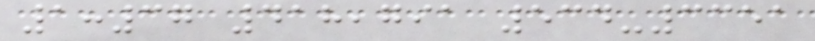1:37 418,791 534-3351
